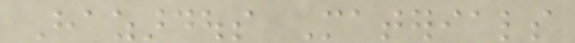Hazardous Materials
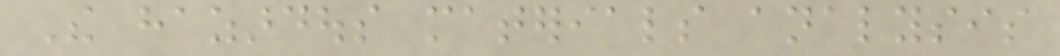The hazardous materials analysis
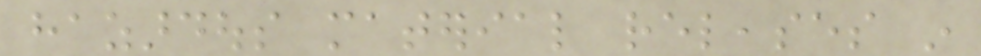hazardous material releases in
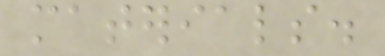materials.
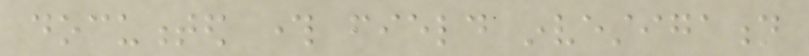documented through field investigation
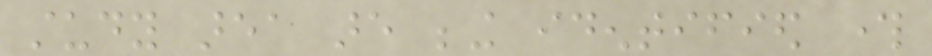study area are being identified through
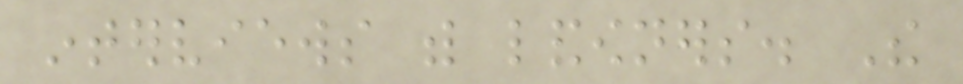interviews with landowners. The
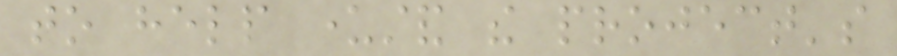to help understand the project's
